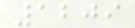1209
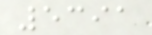5391
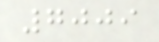7009
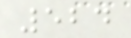524
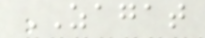ZAGAT
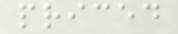priced
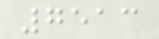7513
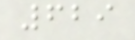629
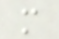m
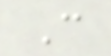C
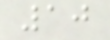10
